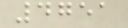4751
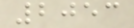2053
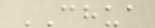CHUA
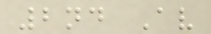2nd Av
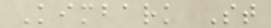Kimbark St
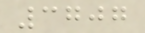3707
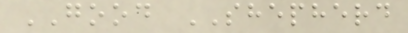GOOD SHEPHERD
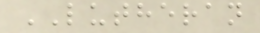LUTHERAN
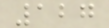127
